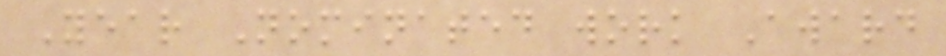Year Nominated work Award
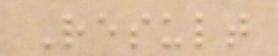Result
